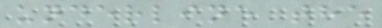underline the
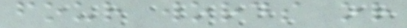four words or
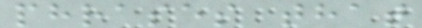phrases that
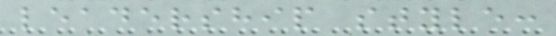leadership style:
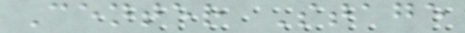Center Stage
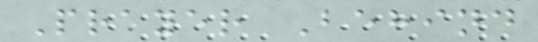Prayer Behind
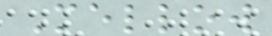Mellow
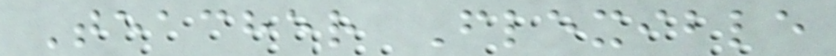Teacher Flexible
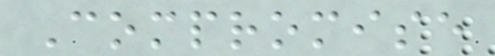Compromise
